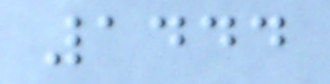1444
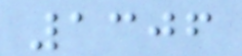1306
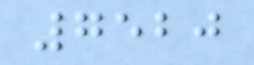7520
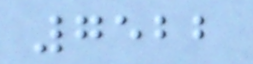7522
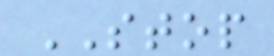STOP
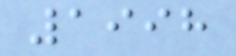1998
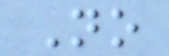No
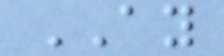AY
